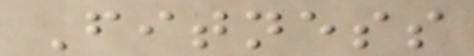Fitness
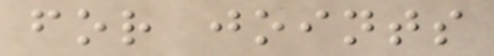for joints
